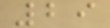29
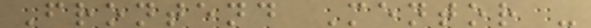Frontend Mentor -
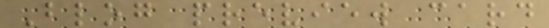Blog preview card
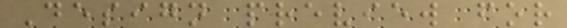Design preview for
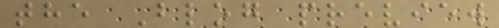the Blog preview
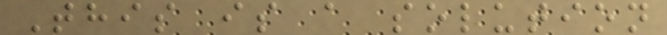This is a solution
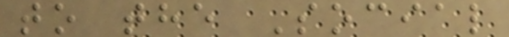to the Social
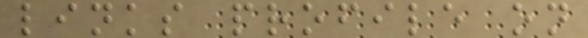links profile on
